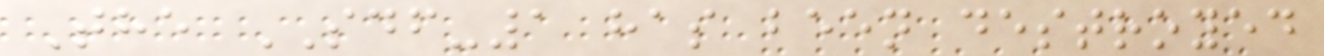The SDF-1 has been destroyed
